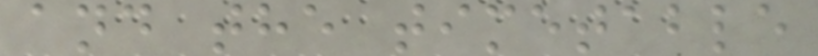and the timetable
